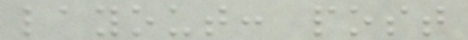layout: post
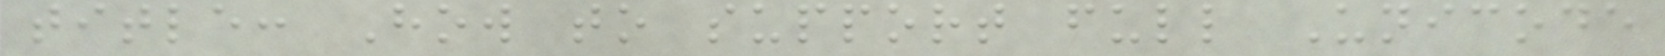title: How to support full Unicode
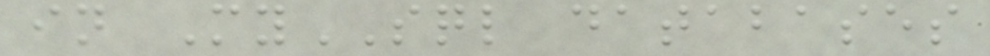in MySQL databases
